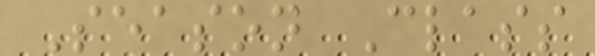Season Class
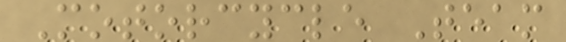Motorcycle Team
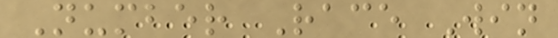Number Race Win
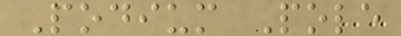Podium Pole
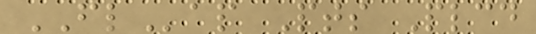FLap Pts Plcd
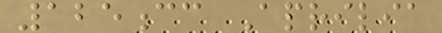125cc Aprilia
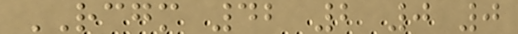RCGM 42 2 0 0
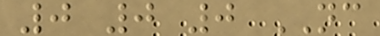0 0 0 NC
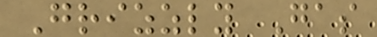Grizzly Gas
